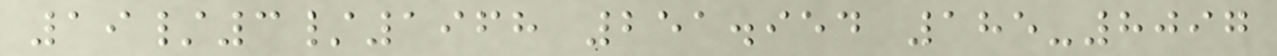19/3/1968 251.954 185-8097
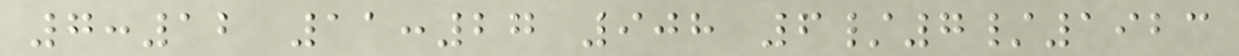7:12 11:27 908 6/7/1923
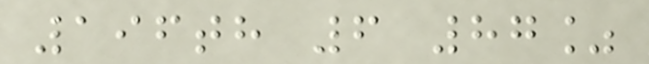196th 6 87%
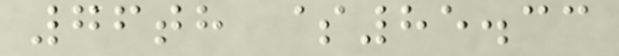76th $85.33
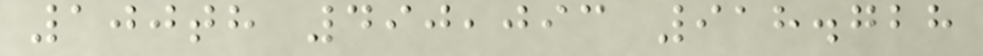100th 490,093 918.728
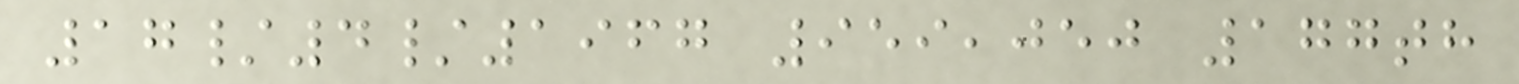17/4/1967 959,050 177th
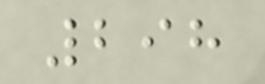298
